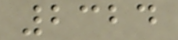2324
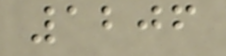1206
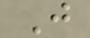J
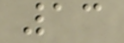13
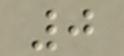0
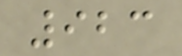923
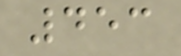453
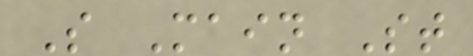S Main St
